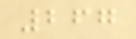267
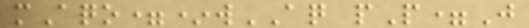mAqo=*wAQ pP=J
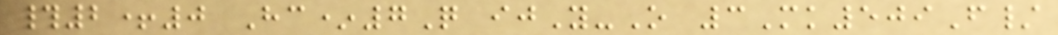#2+0 Hc*7Q ijY-O 3Mk509F/
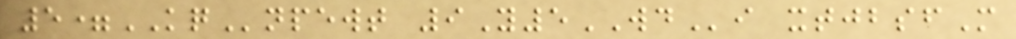5=KQnpewt 9Y5WDi xtjbsfM
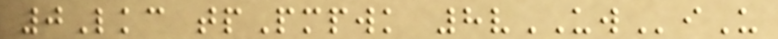0Lkc tpPmpwk 8vUWiU
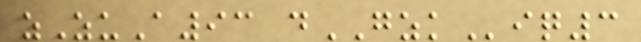zZuA93 dGZKiq3
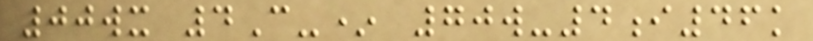00wx 4C-* 70w-4i46k
